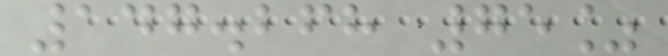147.268 75%
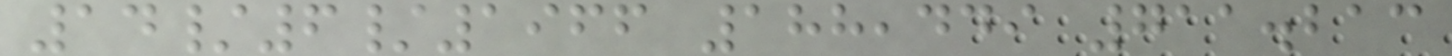14/6/1966 188,449 711.213
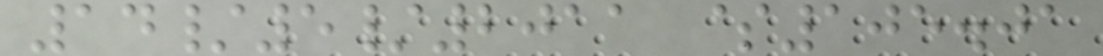14/5/2011 $105.01
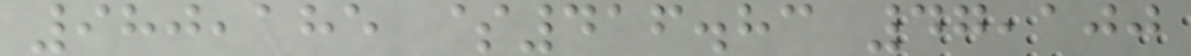980,185 $416.83 47,100
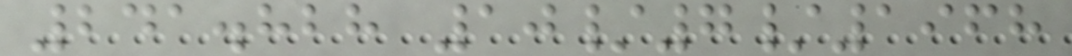241.828 10/7/1968
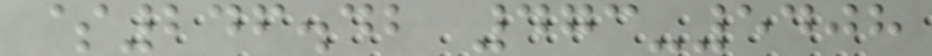$246.42 473-5408
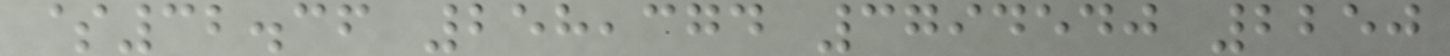$32.36 258,374 3794540 2250
